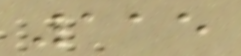115
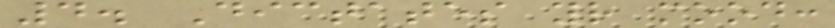4. Dictates your mood:
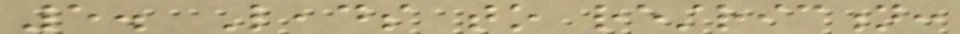5. Leads to restriction:
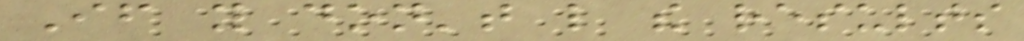If you don't like the results
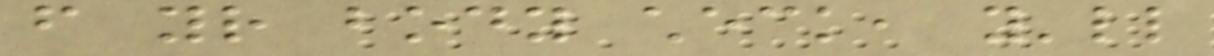from your body check, you'll
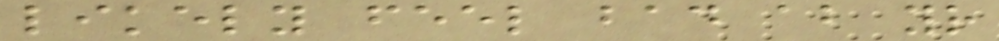likely feel bad about your
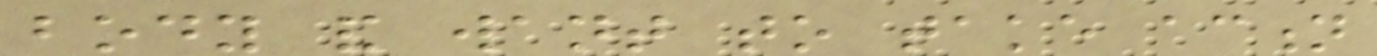body and want to take action
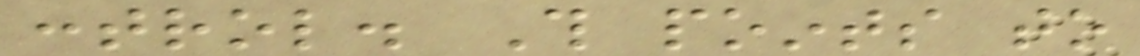control. This points to
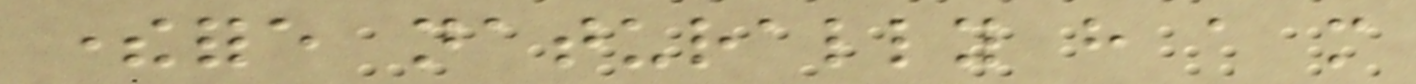therefore naturally have a more
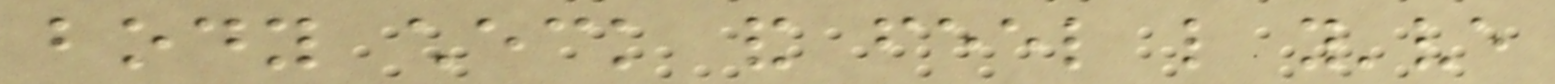body check and feel like you've
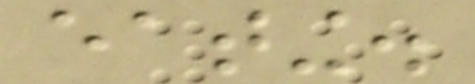eating.
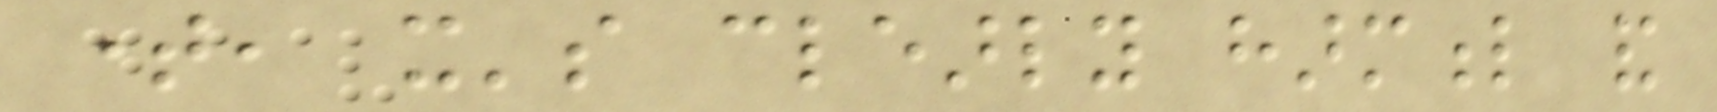time, it's clearly harmful and
